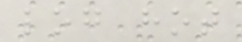log hot
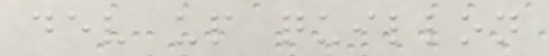dev up quillon
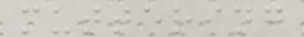muttering
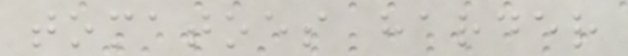tomatoes harder
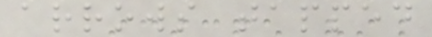arrows tapped
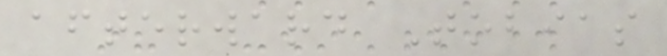afterward Tobias
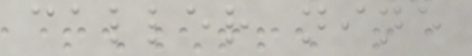caller nine
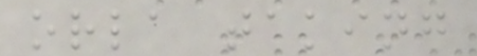orla taking
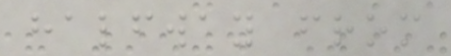halfway from
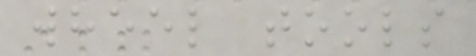wheel tools
